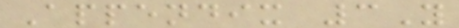Appendix 3Y
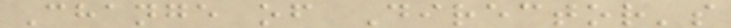Change of Director's
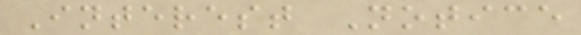Interest Notice
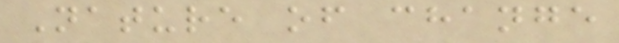Nature of change
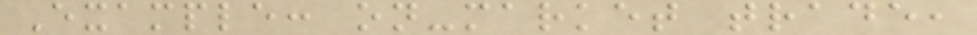Example: on-market trade,
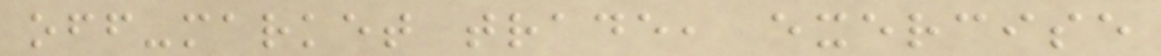off-market trade, exercise
